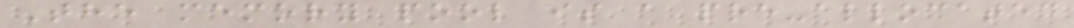The memory pool is a pre-allocated
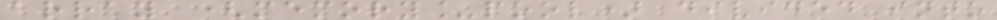array (memory_pool) divided into
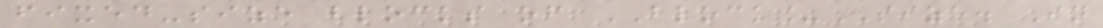fixed-size blocks of BLOCK_SIZE. In
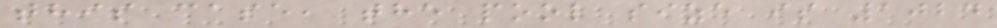this case, the pool size is 1024
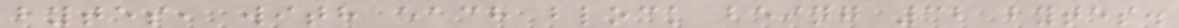bytes, with each block being 32 bytes.
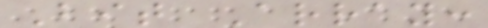Bit Array:
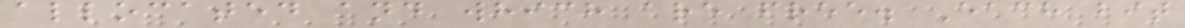allocated and which are free. Each bit
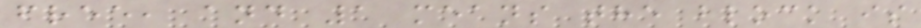free, and 1 means the block is
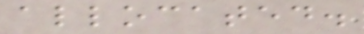allocated.
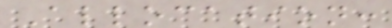Allocation:
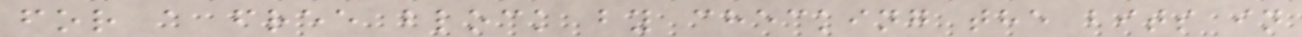for a free block by checking the bits in
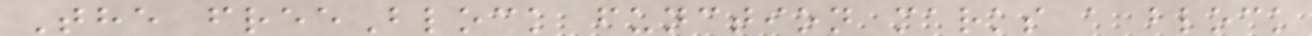The freeBlock function marks a block
